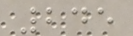245
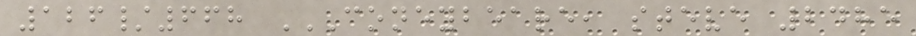126/668 CONEYBEARE, STEVE 2485
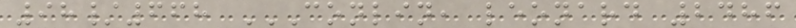98/668 CONLIN, LEONARD 2486
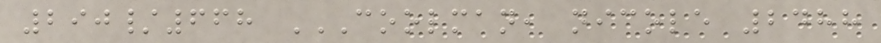290/668 COOLMAN, NICOLE 2488
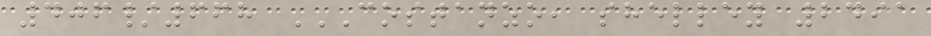406/668 COSTANZO, SHELLEY 2491
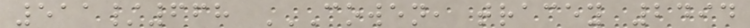511/668 COWEN, TRACEY 2494
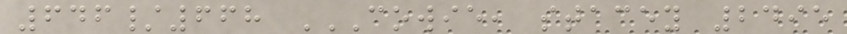646/668 COWIE, STACEY 2495
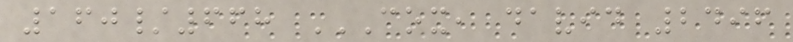160/668 COX, DAVID 2496
